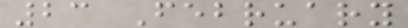23 February
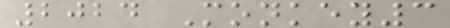2024 Monkey3
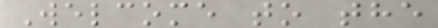Welcome to the
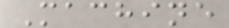Machine
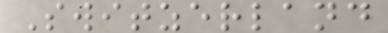Switzerland
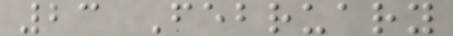23 February
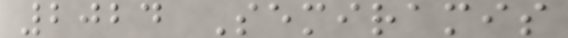2024 Semiramis
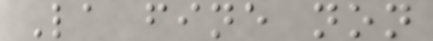La fine non
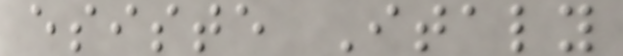esiste Italy
